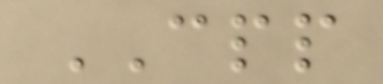CPP
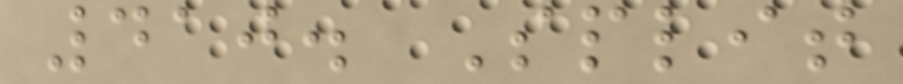410. Split
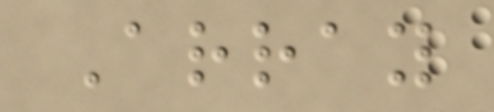Array
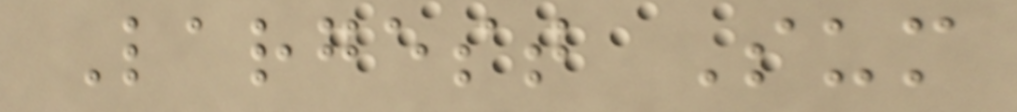Largest Sum
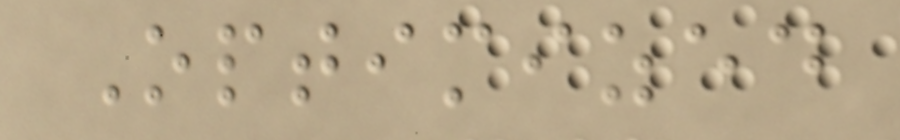Optimized
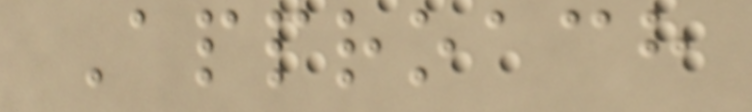Approach
